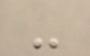-
